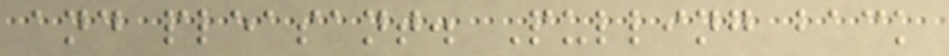and pleasant. Pulling back
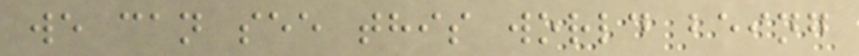we can see this world being
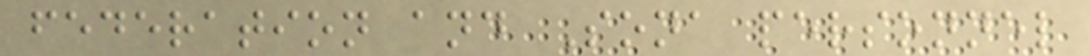federation and Sona personnel
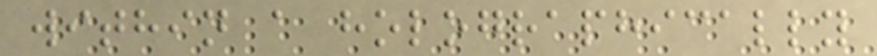within a holographically
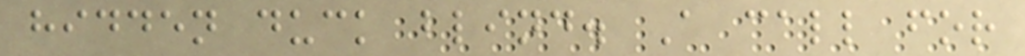hidden duck blind. A call for
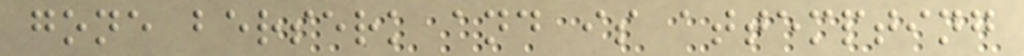gone berserk and is attempting
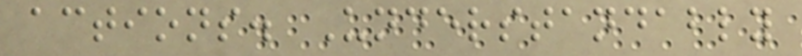actions. Understandably
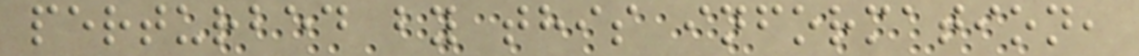perturbed by this information,
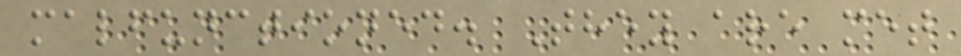malfunctioned. They are met
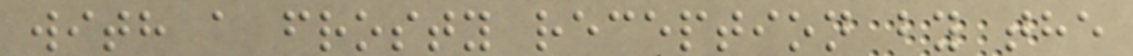with a frosty reception by the
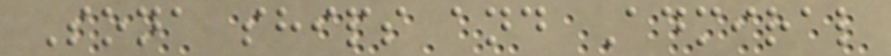Sona ships and Admiral
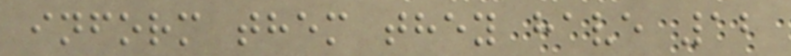inform them they have 12
